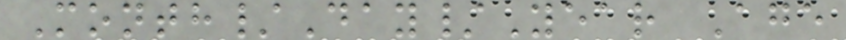Month/Day/Year Age
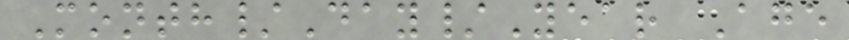Month/Day/Year Age
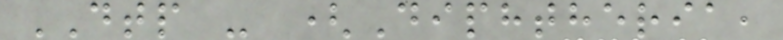DTP - (Diphtheria,
